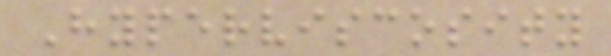Hyperviscosity
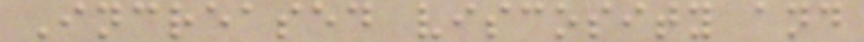Increased viscosity and
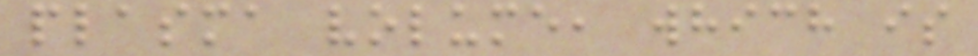plasma volume, which is
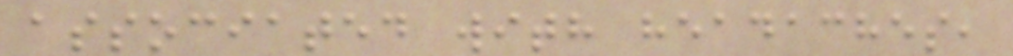associated with headaches,
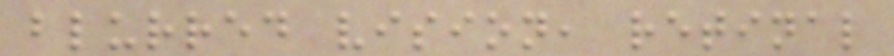blurred vision, retinal
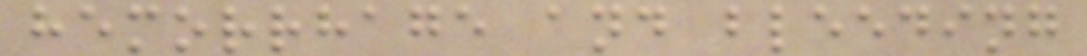hemorrhage and bleeding
